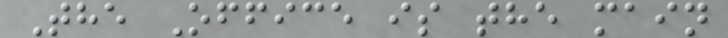The Office is the main
